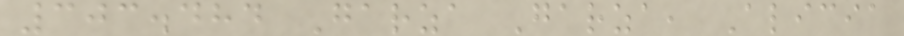303.484 Garza Garza, Alicia
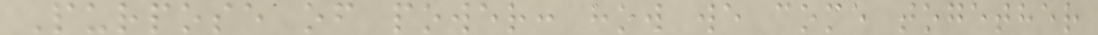Purpose of power: how we come together
